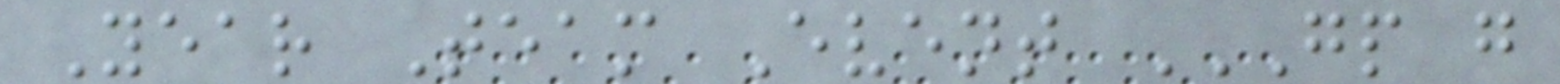Year Team Event GP G
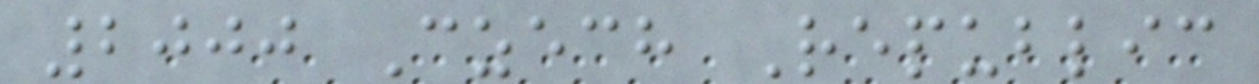2000 Czech Republic
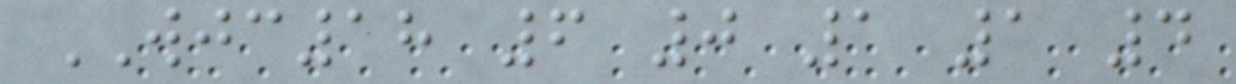WJC18 6 0 1 1 4
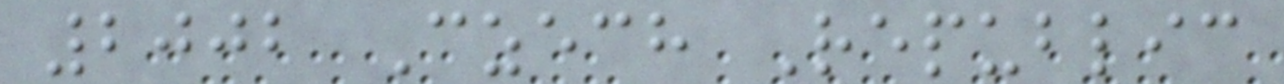2002 Czech Republic
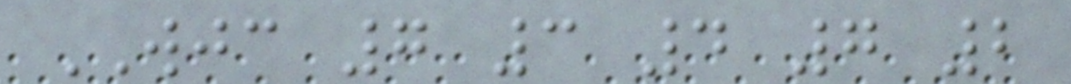WJC 7 3 4 7 2
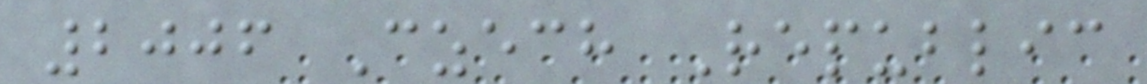2006 Czech Republic
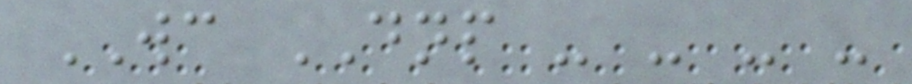WC DNP - - - -
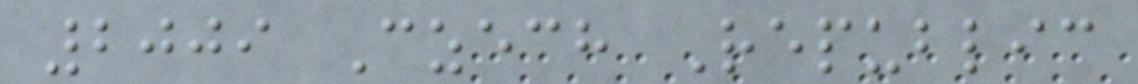2009 Czech Republic
